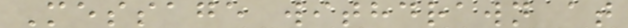Message withdrawn at
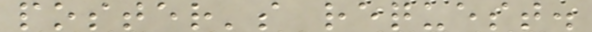poster's request.
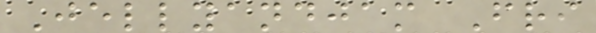Jellyandjam Fri
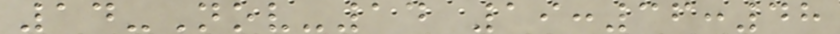14-Nov-14 19:36:48
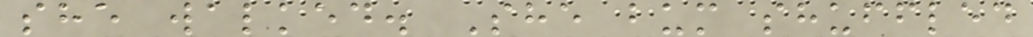she walked. She bum shuffled
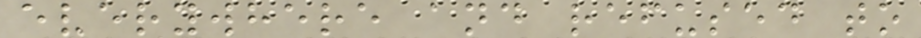everywhere and refused to
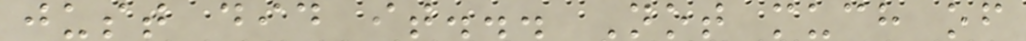just did it... Not much of
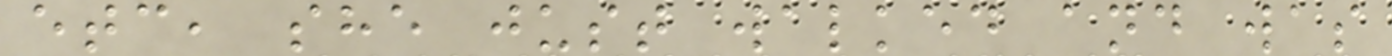etc, she just walked and was
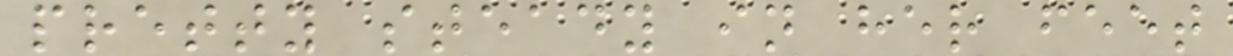pretty steady in her feet
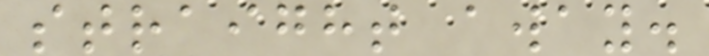straight away.
